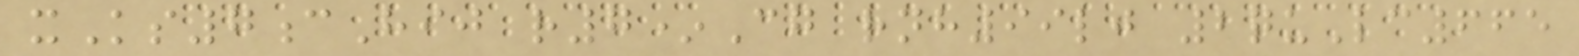xKs7cHij r7*Cg rnh99lj 2quLc665
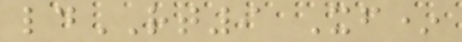ldRT9 Xf*
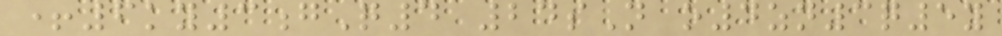+6ky3gQ4 24sN o4zn3q5y
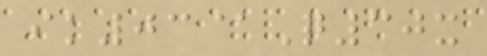ik03@Q30x
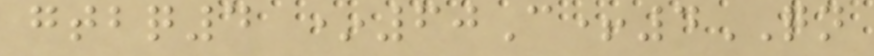gtbq4 *60C+4QN
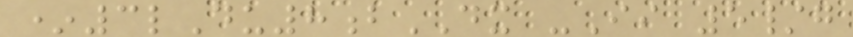*3lDu8bDX -Ii 5/g
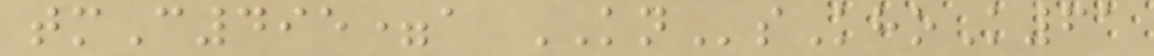tmC495=a KNsKhoK61
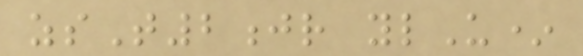zsT2jr ylU*
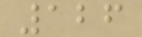126
